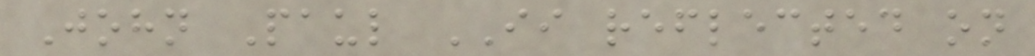John Paul II reflected on
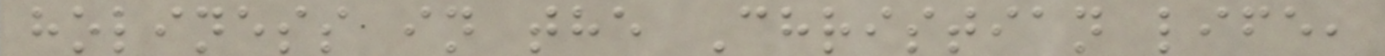holiness in the Christian life,
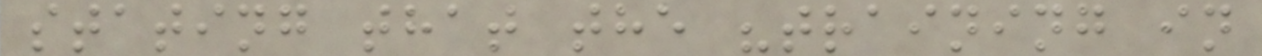stating that the "training in
